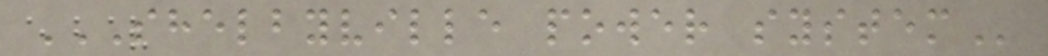SHELBYVILLE POWER SYSTEM
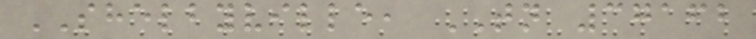SHELBYVILLE, TN 37162
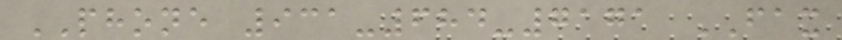PHONE 931-684-7171 FAX
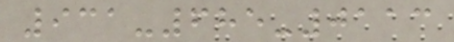931-685-0113
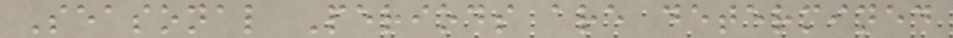Seasonal Periods are determined
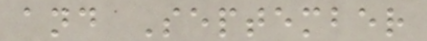and September
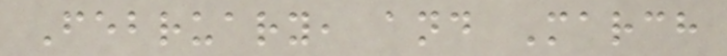February, and March
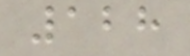128
